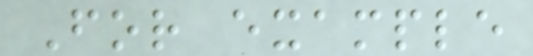For example
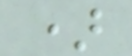)
